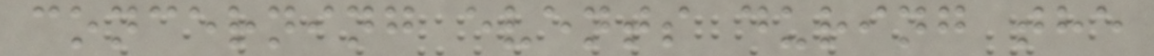concerning events during the
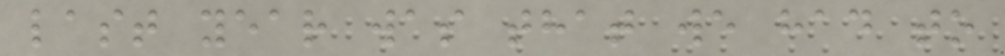last year was that we had to
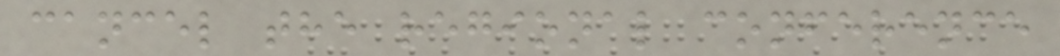cancel the regional conference
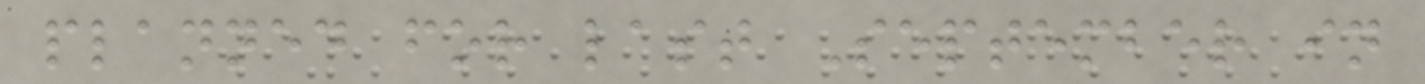planned for last September in
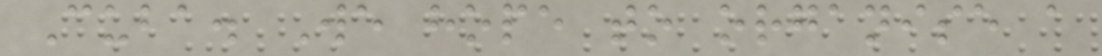Cuba. We hope to organise a
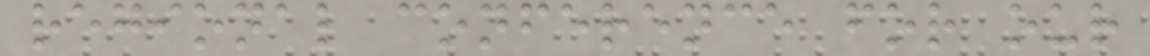regional conference for our
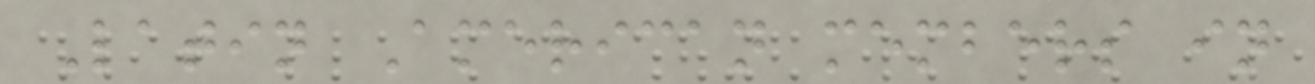Latin American members in
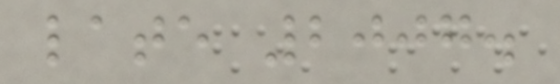late 2007.
